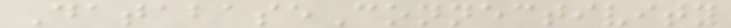DatabaseConnectivity
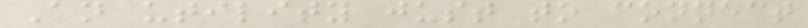An utility just to connect
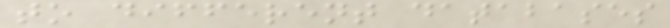to different databases
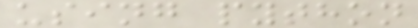using python
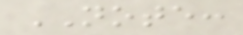NOTE:
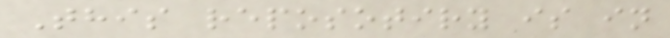This reposotiry is in
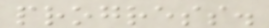progress.
